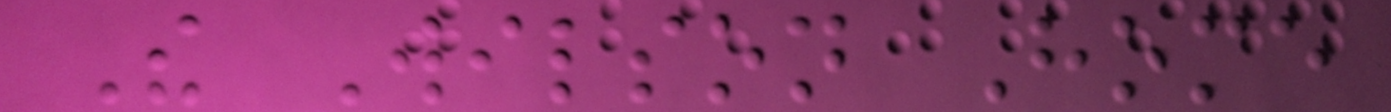The Wilson Home
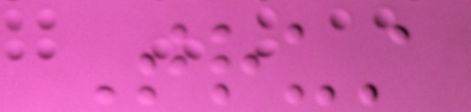Trust
